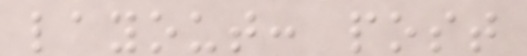layout: post
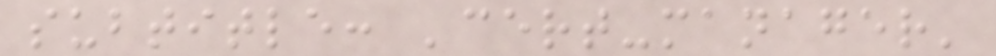subtitle: 'cert-manager'
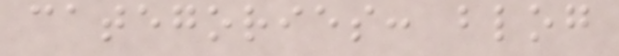categories: blog
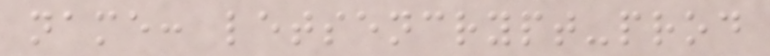name: letsencrypt-prod
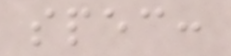spec:
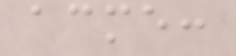acme:
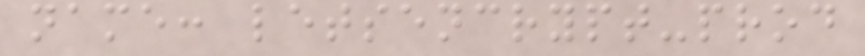name: letsencrypt-prod
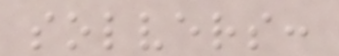solvers:
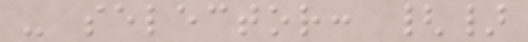- selector: {}
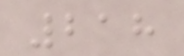218
